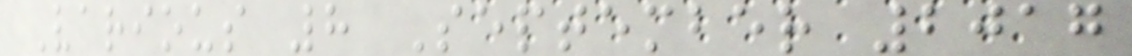Various 8 September 2017
